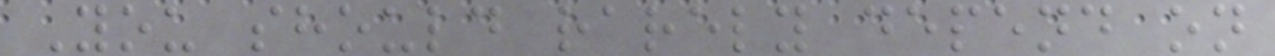You should rarely depend on
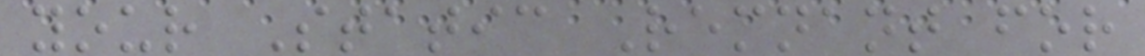your Static Remnant for
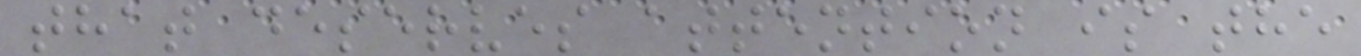that deserves attention is the
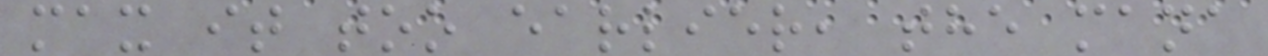max it too earlier, the mana
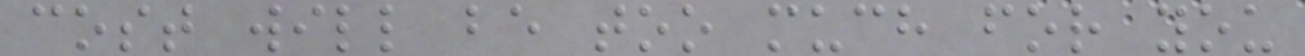cost will be too much for you
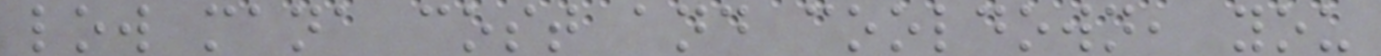low mana cost and cooldown, you
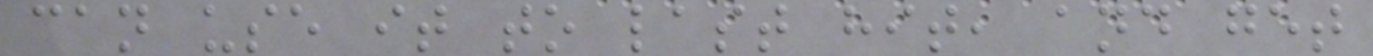can use it to last hit, and get
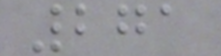271
